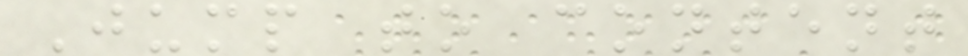Jump to content
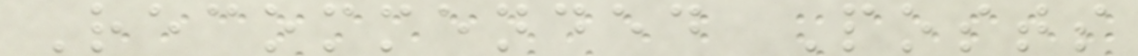Recommended Posts
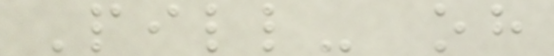Pill- oh
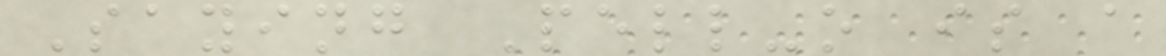Saying Pell-o is a
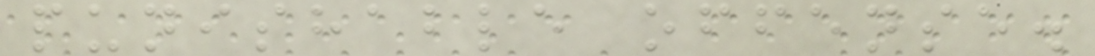punishable offense.
